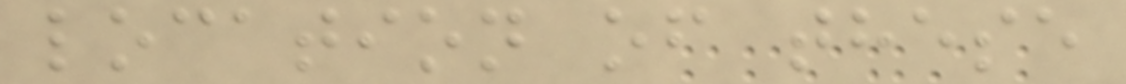location of these
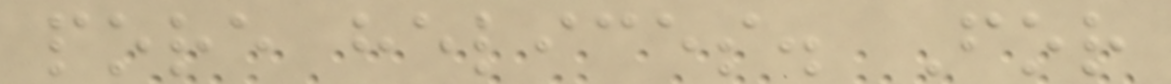pore helices. For
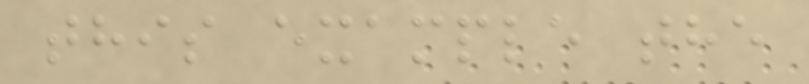this example the
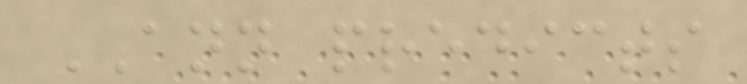ANN predicts
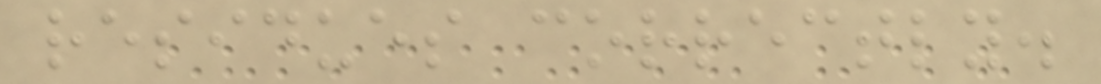residues correctly.
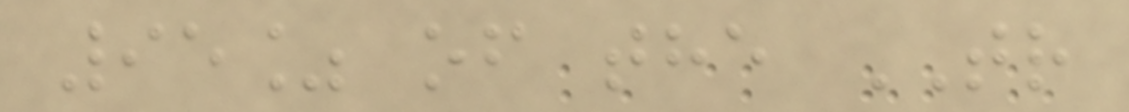95% of the TR
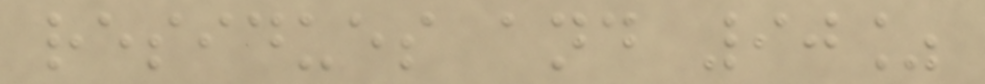residues and 90%
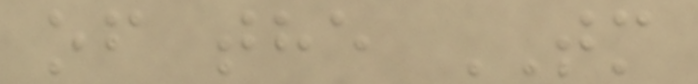of the TM
